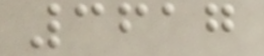3617
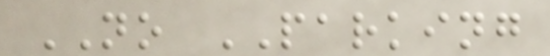NO PARKING
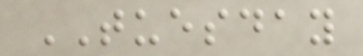TUESDAY
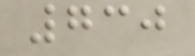730
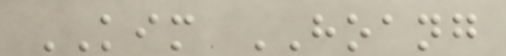KIM HOANG
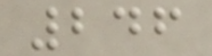246
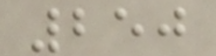250
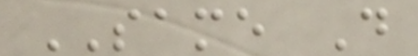SAME D
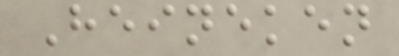Heineken
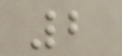2
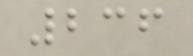236
